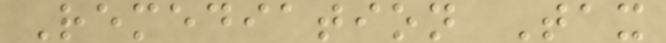Remediation Tax
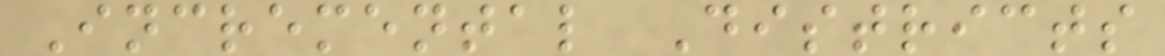Incremental Districts
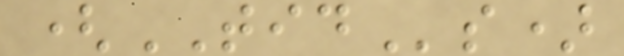(TIDs)
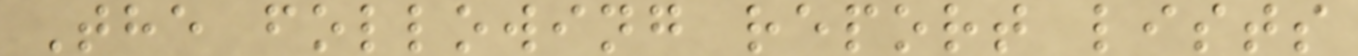The following report lists
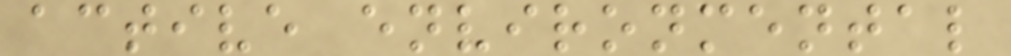active environmental
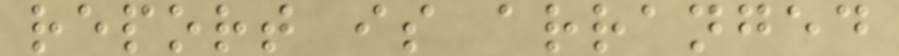report is arranged
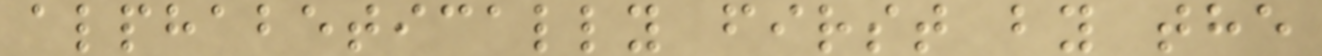alphabetically first by the
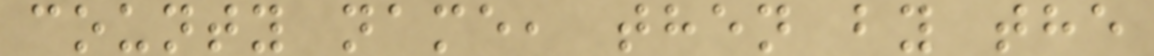county name, then by the
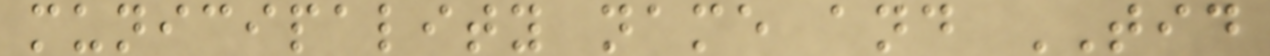municipality name and TID
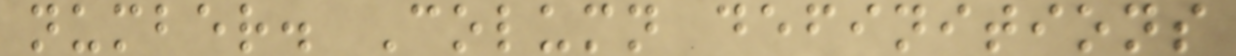number. Column definitions
